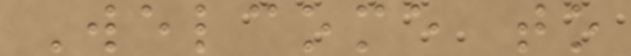Welcome to
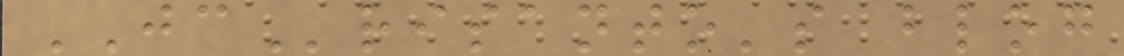JCrisanto's blog
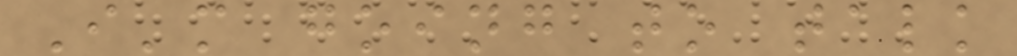I'm going to talk
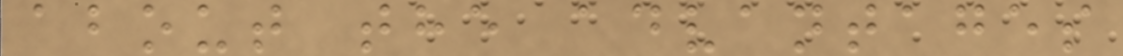about the advantages
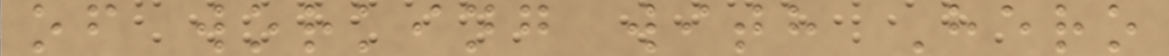of working with Hero
